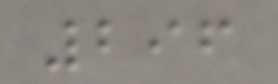296
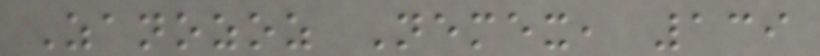Zanozoz Nemex, 139
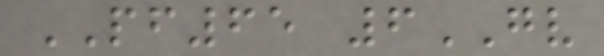PF65 6GV
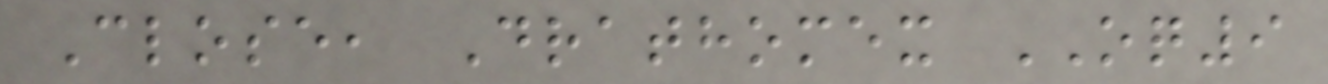Close, Drathomex OQ9
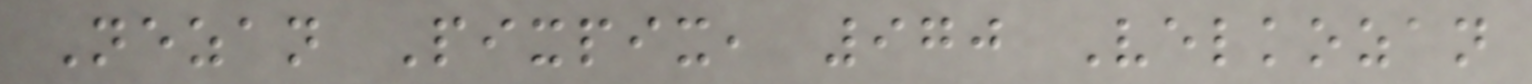Nezan Pixpix, 970 Velkozan
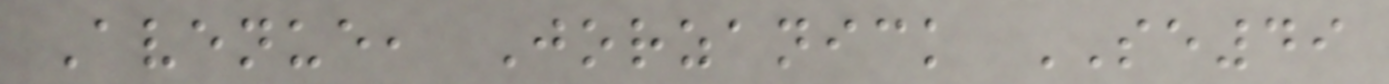Avenue, Jorzanick SE49
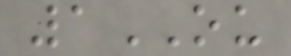1OU
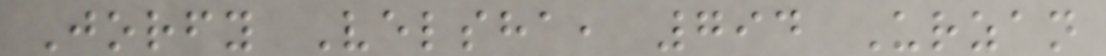Jorfy Velsha, 794 Urzan
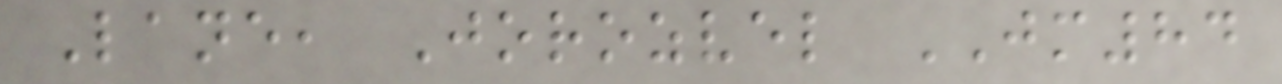Lane, Jorozvel JM84
